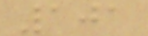101
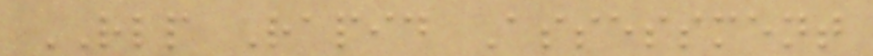RLP Rapid Assessment
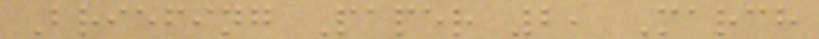Briefing Paper 2, March
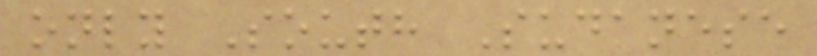only South Sudanese
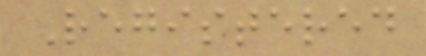Registered
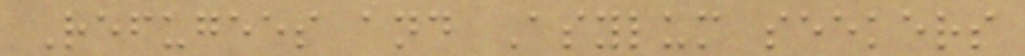Refugees and Asylum seekers
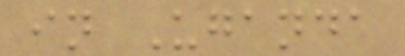in Uganda
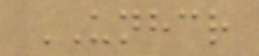UNHCR
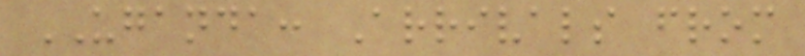UGANDA: Arrivals from
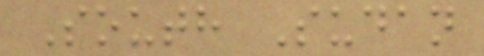South Sudan
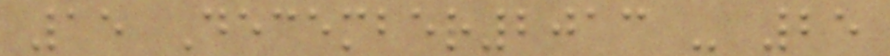15 December2013 - 25
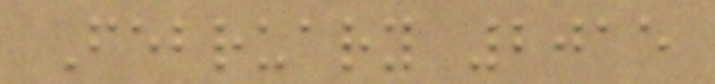February 2015
